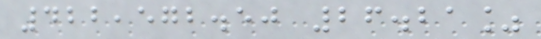422,572.50 26.21%
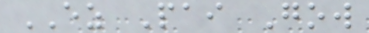EZ Pai Gow
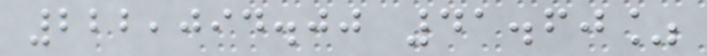222,094.00 41.60%
